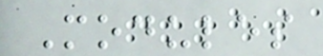Modules
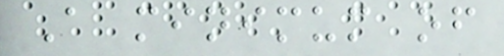A minimum of
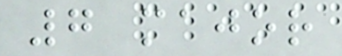7 major
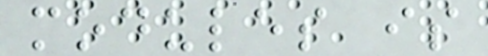modules is
